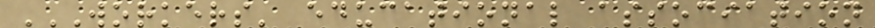WORKERS' EDUCATIONAL ASSOCIATION
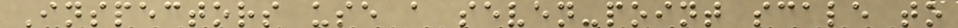Inspectors use a seven-point scale to
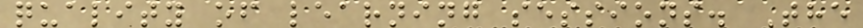quality of learning sessions. The
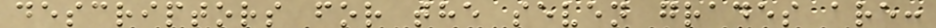descriptors for the seven grades are:
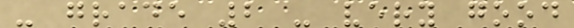- grade 2 - very good
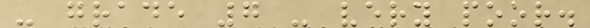- grade 7 - very poor.
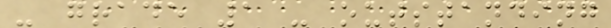- grade 1 - outstanding
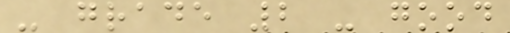- grade 2 - good
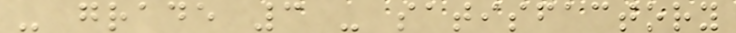- grade 3 - satisfactory
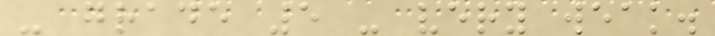- grade 5 - very weak.
